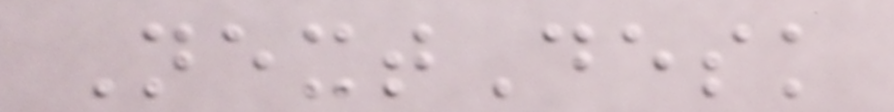NextDesk
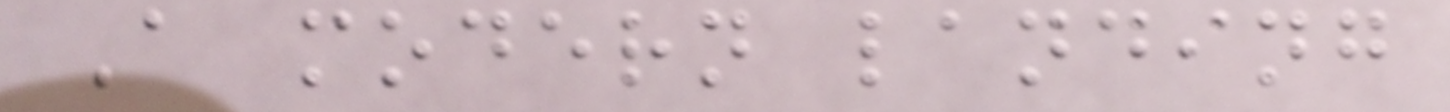A modern landing
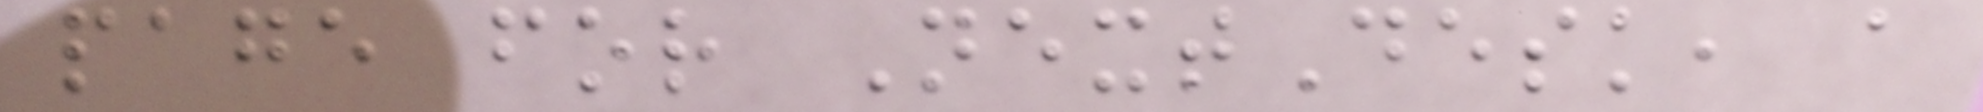page for NextDesk, a
